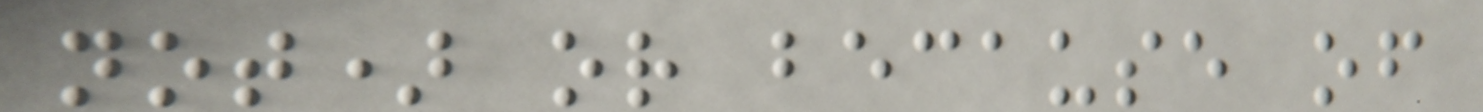not) or because of
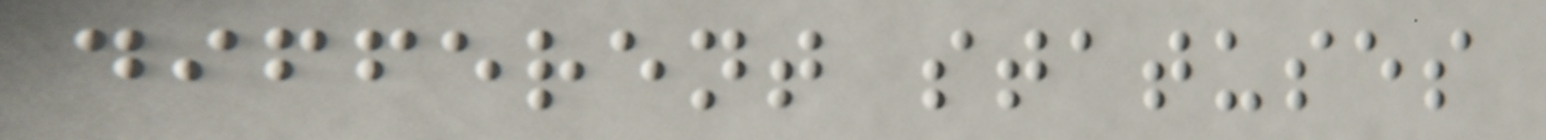different statuses
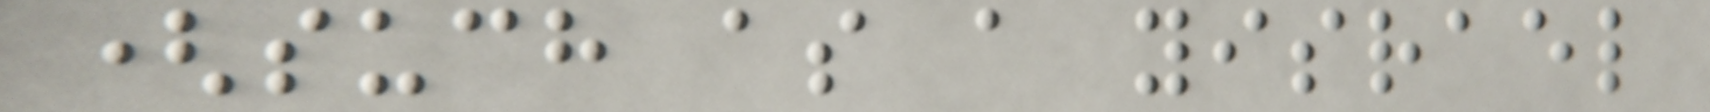(such as a yisrael
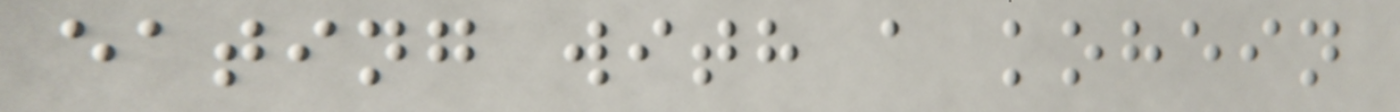eating with a kohein
